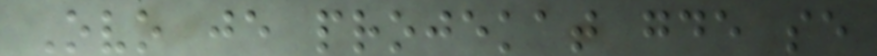Ovo je projekat gde se
